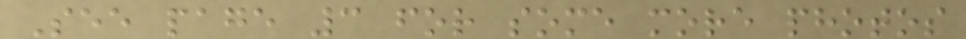See page 3 for some more photos
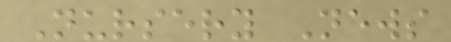Nursery News
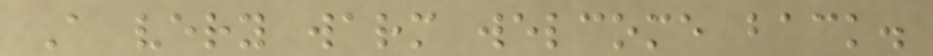A very warm welcome back.
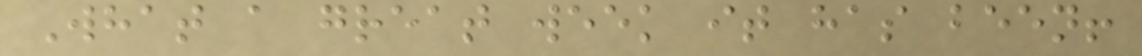What a great week it has been!
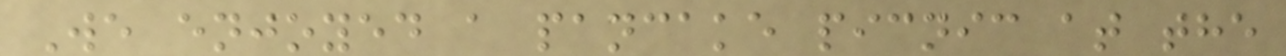We enjoyed a pancake picnic at the
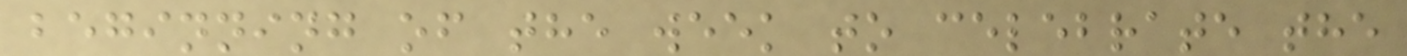beginning of the week to celebrate the
